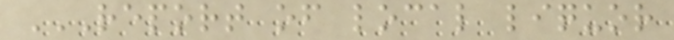REPORT OF LOCAL LIQUOR
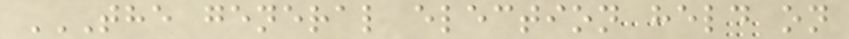THE GENERAL ELECTION HELD ON
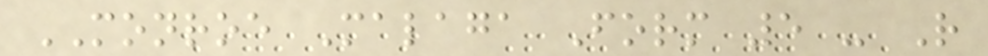MONROE Malaga Form 5 - R
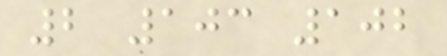2 103 102
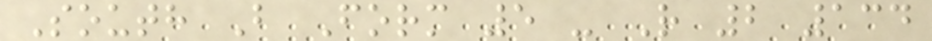South B Form 5 - R 2 134
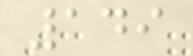149
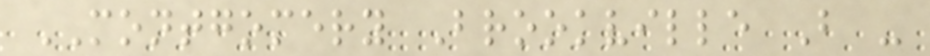MONTGOMERY Brookville B -
